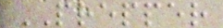PREPPER
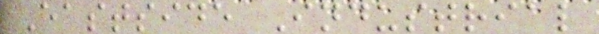Eastside Industrial
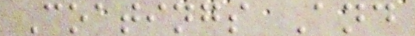Coatings And
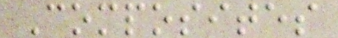Composites
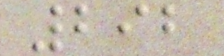292
